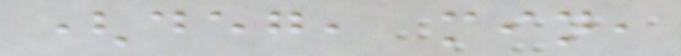(deg, min,
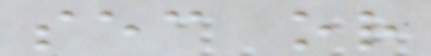sec or
